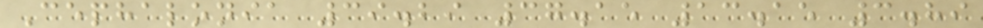Cephalonia 39.29 37.15 13.15 3.89
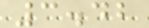3.42
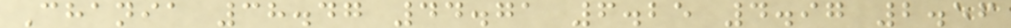Chania 38.47 44.71 6.25 4.97 2.56
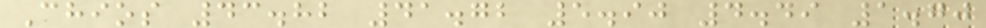Chios 43.82 41.72 5.90 4.49 1.70
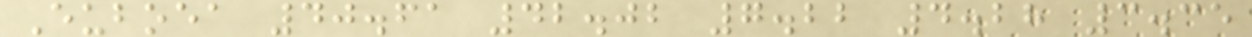Euboea 40.61 42.02 7.22 4.28 3.35
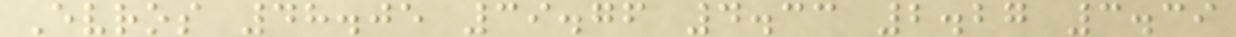Evros 48.05 39.76 4.33 2.27 3.39
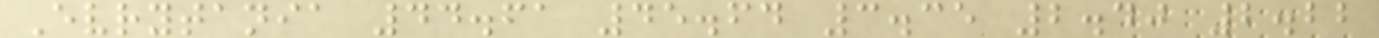Evrytania 44.61 45.64 3.35 2.40 2.22
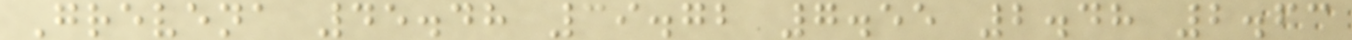Grevena 45.48 39.72 7.55 2.48 2.63
